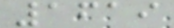1619
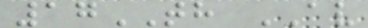17TH AV
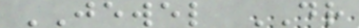JEWEL DR
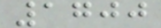1700
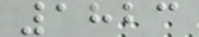1823
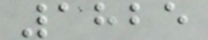1825
